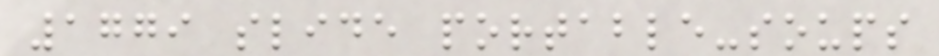1779 slide portable-soups
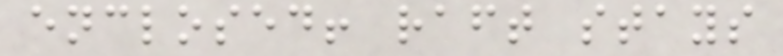enclosed! raft stays
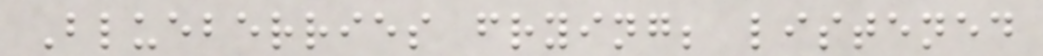Blueberries frying; listened
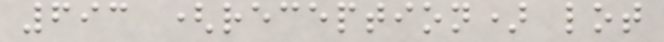693 (reception) lot
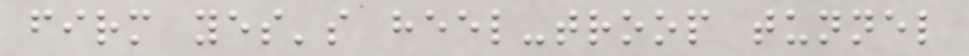firm yes's heel-troop tunnel
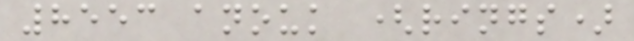8553 anouk (rings)
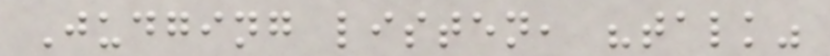Judging listen, "talk"
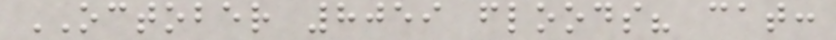OCTOBER 8059 floods? cat:
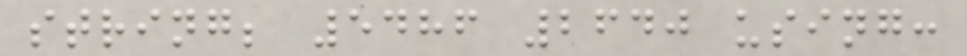string; 5486 2640 using:
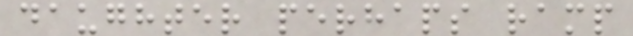daughter perhaps ramp
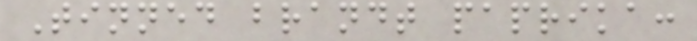Tinned brandt paprika:
